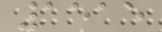1515
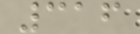316
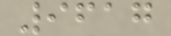9617
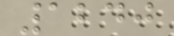1240
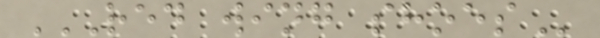RED WING SHOES
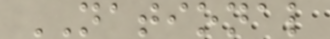NATIONAL
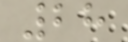28
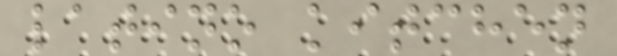latino kitchen
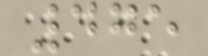475
